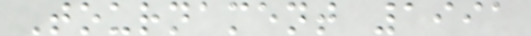Tournament 1991
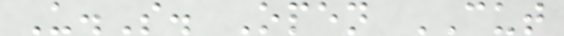U.S. Open CUT
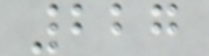227
